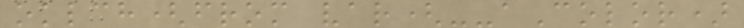oklch(from var(--aColor)
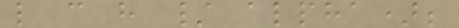l c h / alpha);
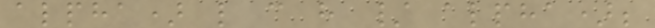alpha) l c h / alpha);
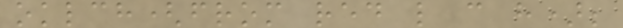oklch(from red l c h);
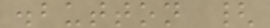.button {
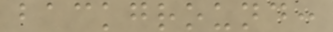background:
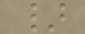}
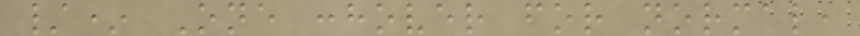/* One :hover for normal,
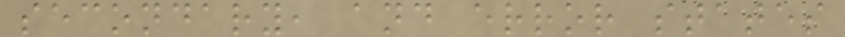secondary, and error states
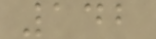142
